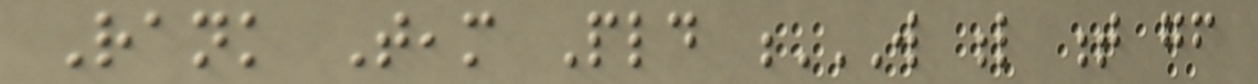Rank Team Pld W L T GF
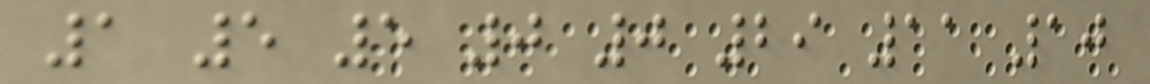1 5 5 0 0 29 11 10
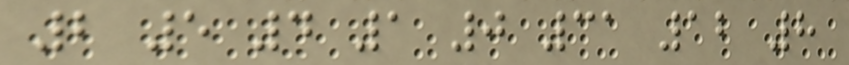2 5 4 1 0 31 12 8
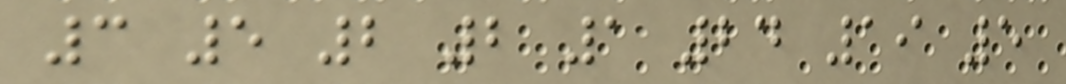3 5 2 2 1 24 19 5
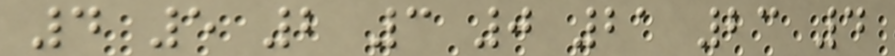4 5 2 3 0 21 23 4
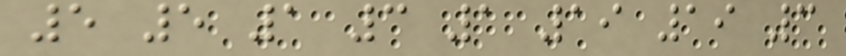5 5 1 3 1 19 19 3
